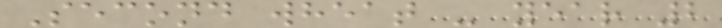Second wheat - year 2
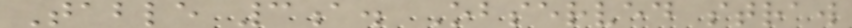Table 3a. Observed straw
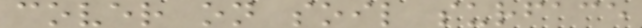cover on soil surface
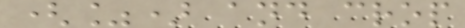(%) and crop
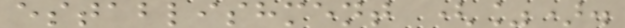establishment (%).
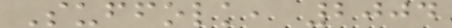Suffolk, 2004
